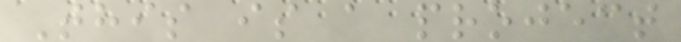This is a project
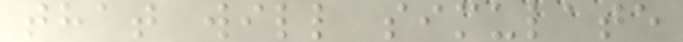that will simulate
